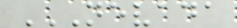NEVADA
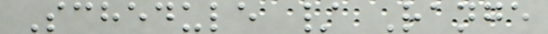Schedule / Range
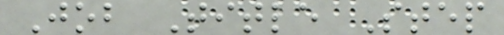Job Title Step
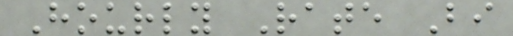Hourly Rate Bi
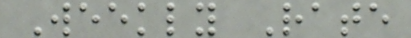Weekly Rate
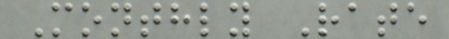Monthly Rate
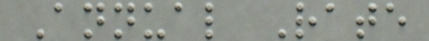Annual Rate
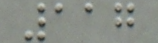117
